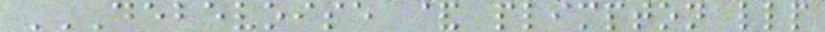DEBEVOISE & PLIMPTON LLP
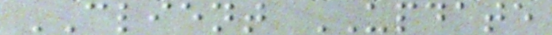CLIENT UPDATE
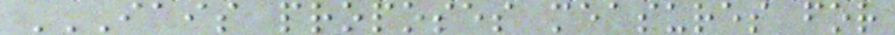IAIS PROPOSES MEASURES FOR
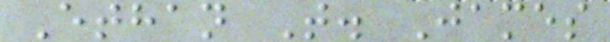Ethan T. James
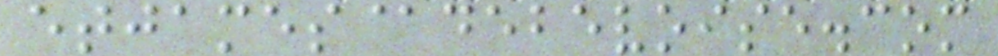etjames@debevoise.com
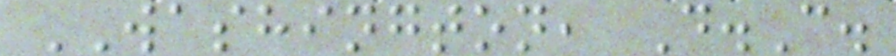WASHINGTON, D.C.
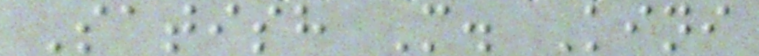Satish M. Kini
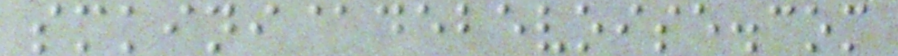smkini@debevoise.com
